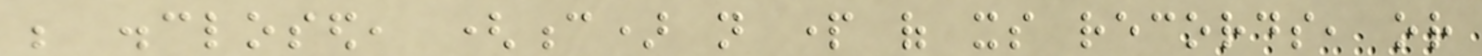be disclosed, (c) not part of its records, or
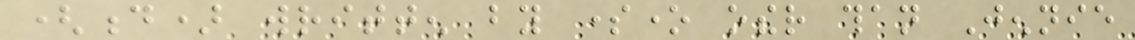(d) written by someone other than Jennie
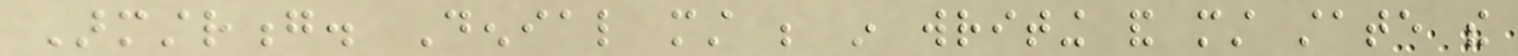Armstrong. Denial must be in writing and must state the
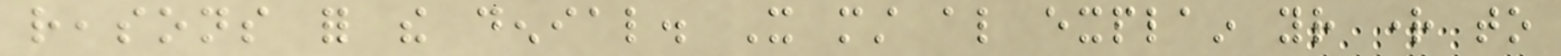reasons for the denial. It must also explain your right to
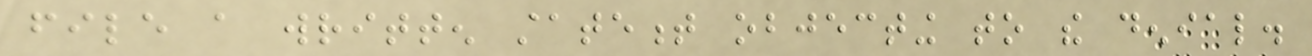file a written statement objecting to the denial.
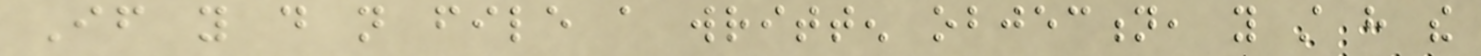If you do not file a written objection, you still have the
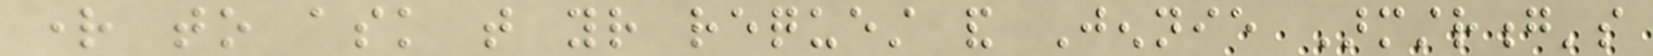right to ask that your request and Jennie Armstrong's
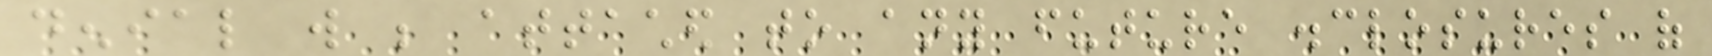denial will be attached to any future disclosures of
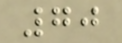70
